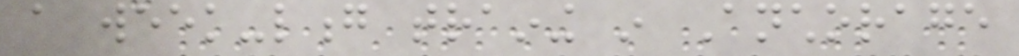a week-long training in Anchorage
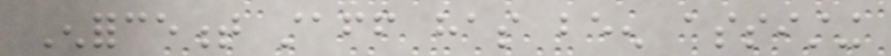Enforcement staff has been assisting
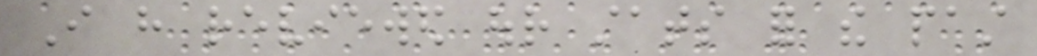I have reviewed our stats for the past
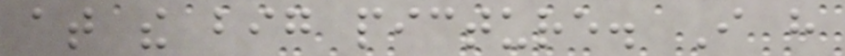at the big picture. I have
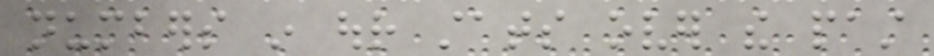numbers in our stats over the past
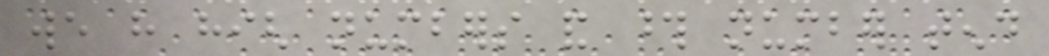we have high numbers and those number tend
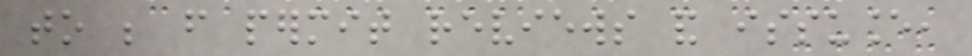to be from permit reviews and issuance,
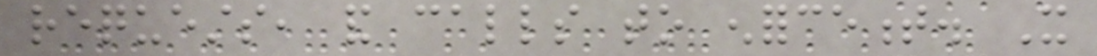requests, and calls to enforcement. It
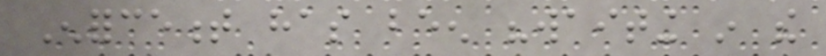Enforcement has been "waiting in the
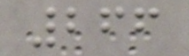266
